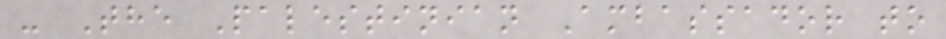- The Palestinian Ambassador to
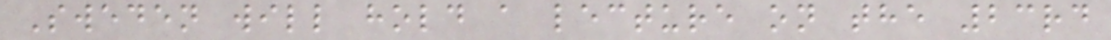Sweden will hold a lecture on the 23rd
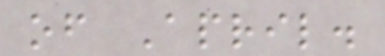of April.
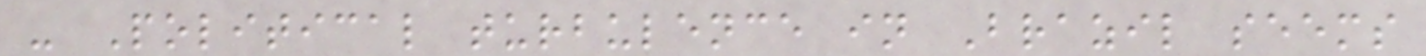- Political turbulence in Brazil seems
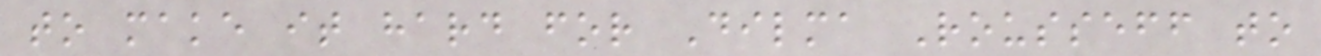to make it hard for Dilma Rousseff to
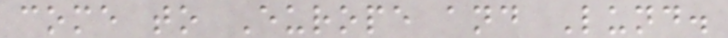come to Europe and Lund.
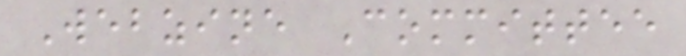Webzine Committee
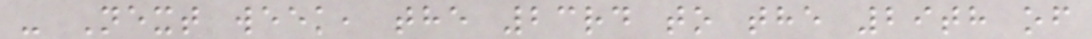- Next week, the 23rd to the 29th of
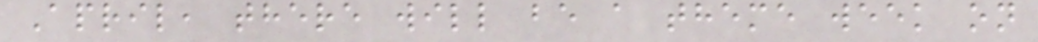April, there will be a theme week on
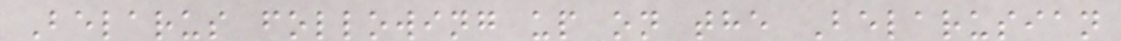Belarus following up on the Belarusian
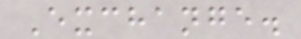Exchange.
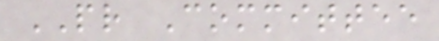PR Committee
